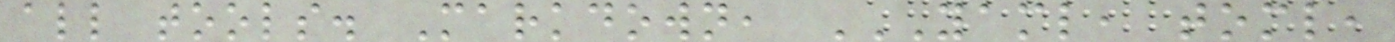all tools. Markdown, YAML, TOML,
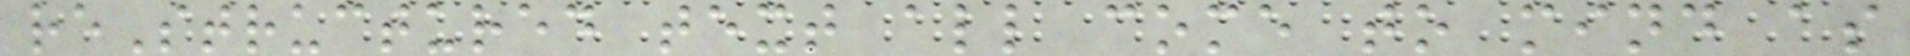reStructured text all come to mind as
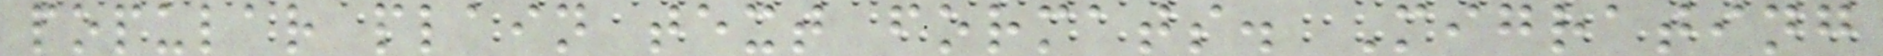popular plain text formats. Migrating
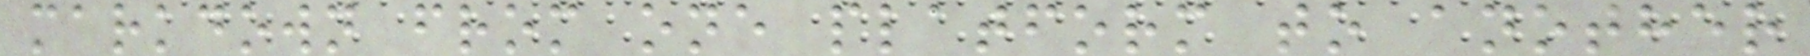markdown from one platform to another
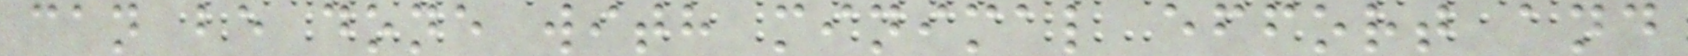can be done with minimal effort and
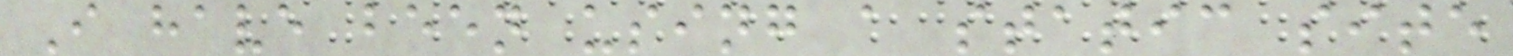I have been using a static site
